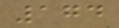174
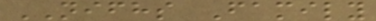NIFHS Family
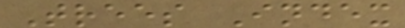Trees Index
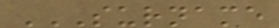SURNAME
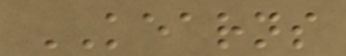KEARNS
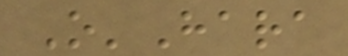O'Hara
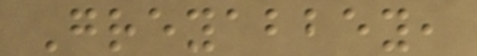Greyabbey,
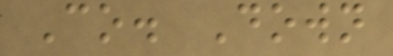Co. Down
